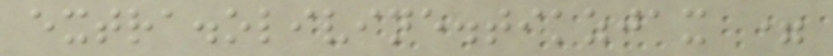extra.olivine.tikzjax =
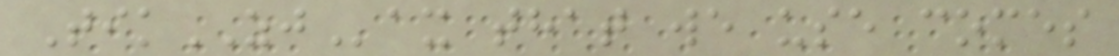TikZJax that we use comes
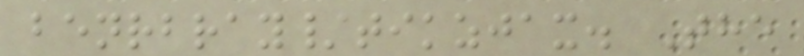benrbray/tikzjax. The
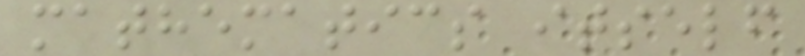mathematics itself
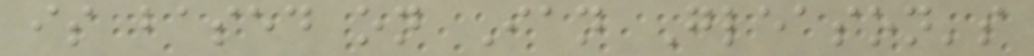is based on Ian Gleason's
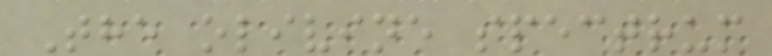The olivine spectrum
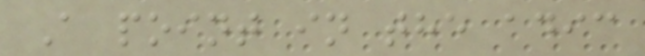A point in the adic
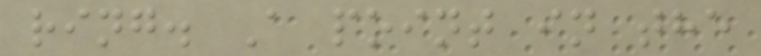ring. A point in the
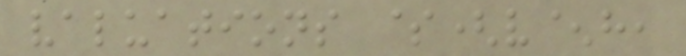valuations $(v^h,
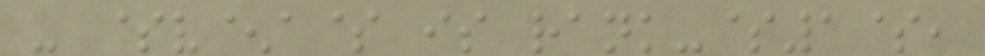- $v^a$ is rank-$1$,
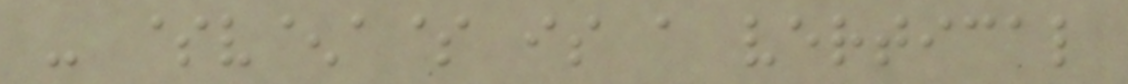- $v^a$ is a vertical
